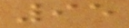95
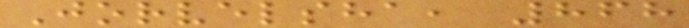Jorvelsha, 868
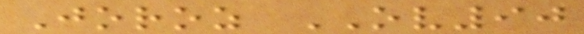Joroz OV90
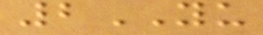2YU
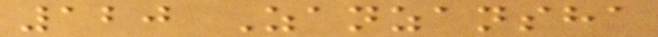120 Zanzansha
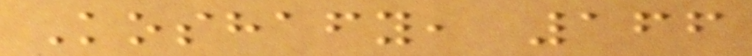Koshafy, 166
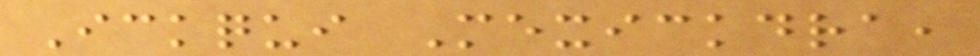Ickqui Mexickdra,
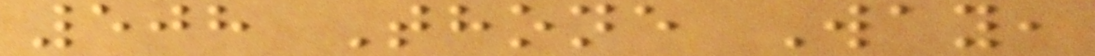508 Thone Way,
